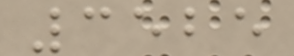3525
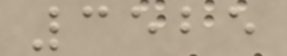3525
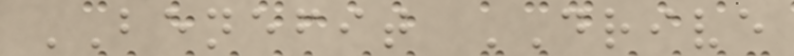BENEFIT DRIVE
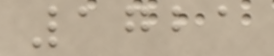1721
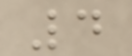4
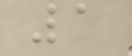1
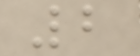2
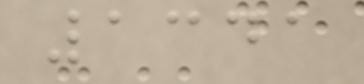1341
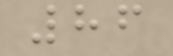86
